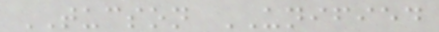TUCSON UNIFIED
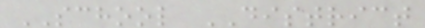SCHOOL DISTRICT
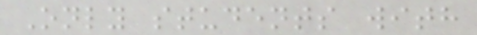Only students with
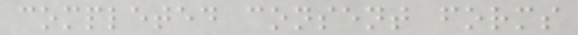completed consent forms
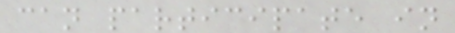can participate in
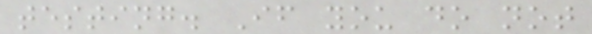testing. If you do not
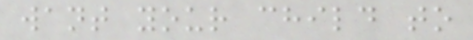want your child to
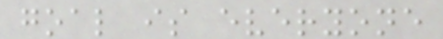goal is everyone
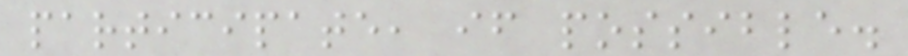participate, if possible.
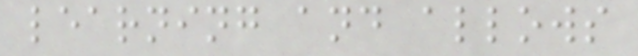learning and allows
